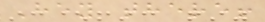Hey there!
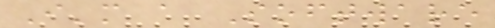I'm a Software
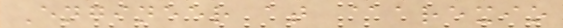Engineer at @arexio
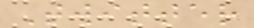Twitter
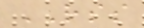RSS
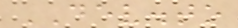DEV.to
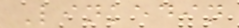Linkedin
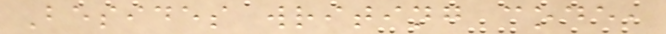Besides writing code,
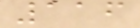116
